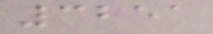3251
